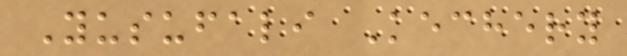Yusufali Kechery
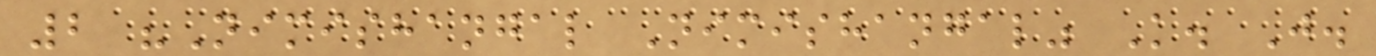2 "Nimishangal Nimishangal" K. J.
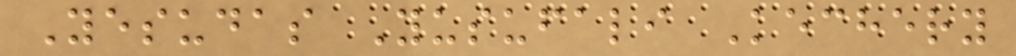Yesudas Yusufali Kechery
